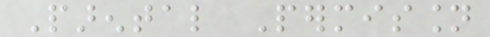Parental Permission
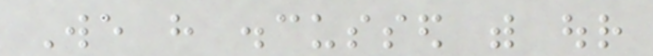We have discussed with our
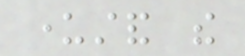understand the
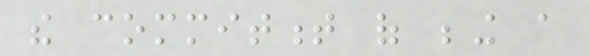the commitment of being a
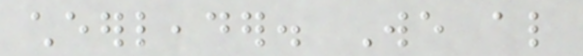cheerleader. We also
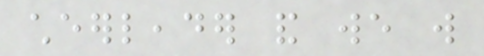cheerleader and we will
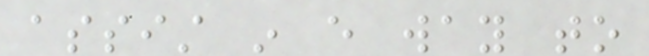assist in every way to
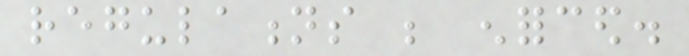regulations be enforced.
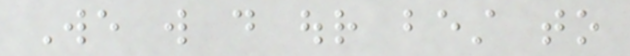We will do our best to
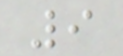9
